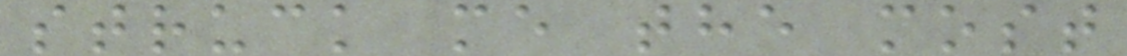struck me the most
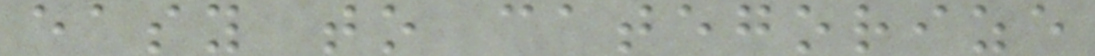easy to categorize
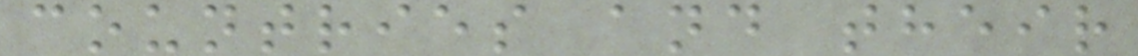countries and their
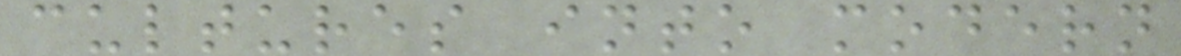cultures into modern
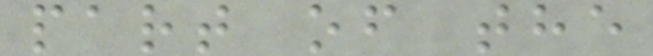part of the
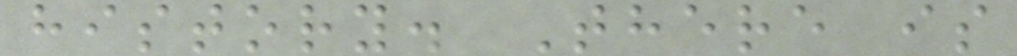history. There is
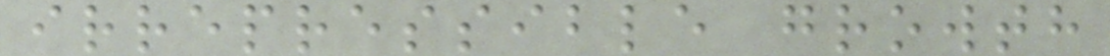irrepressible growth
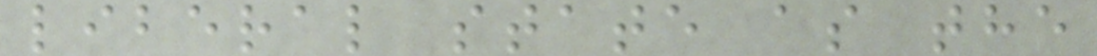liberal state as the
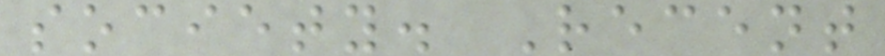society. Recent
